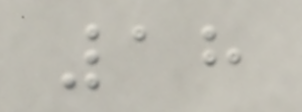18
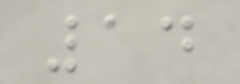14
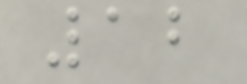12
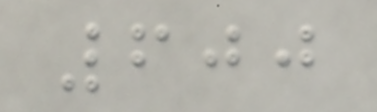600
